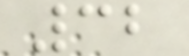32
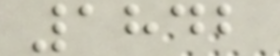1842
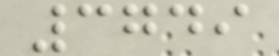3749
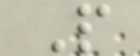P
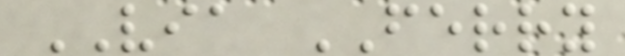VIA FERRY
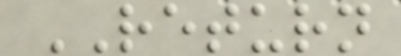RETURN
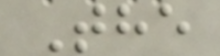The
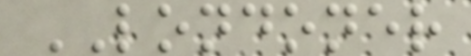LONDONER
